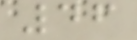46
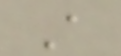A
